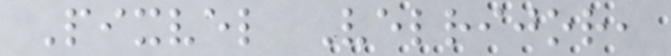Pixvel Velrijor,
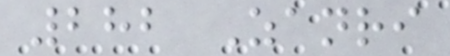282 Zanri
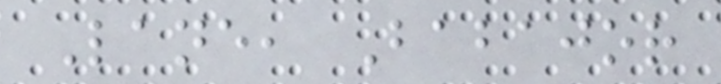Lane, Babajor
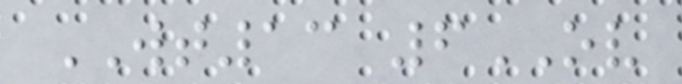WT13 6OV
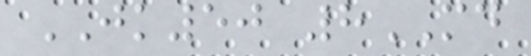JK50 8MD
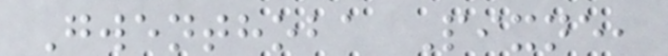Gwenthoba Pixne,
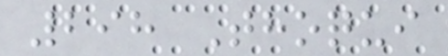298 Thoqui
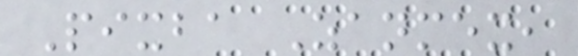Pixba Zanmex,
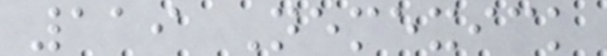119 Nemexick
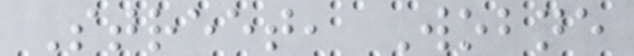Street, Wobne
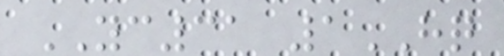YC31 1HQ
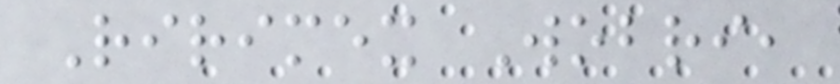Ririmex Wobri,
